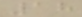18
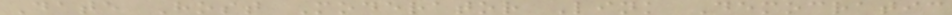Date Host Moderator Link Democratic
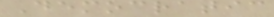Democratic
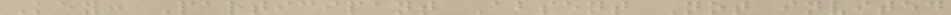Key: Participant Absent Not invited
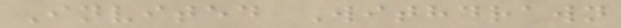Invited Withdrawn
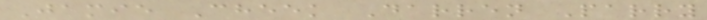Jamie Cheek Darren Parry
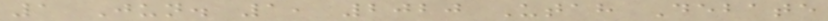1 Jun. 1, 2020 Utah Debate
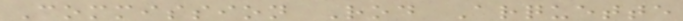Commission Rod Arquette
